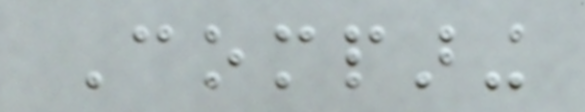Comparing
